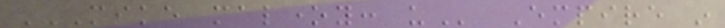MIKE MALONEY: US Empire in
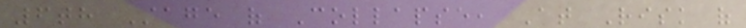6th Stage of Collapse, At Risk of
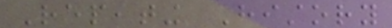Repeating History
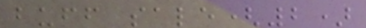buff sale(2)
